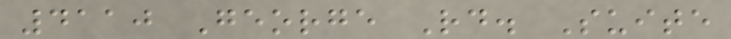4110 George Rd. Suite
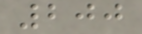200
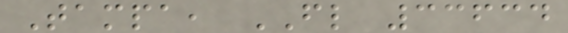Tampa, FL 33634
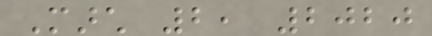March 2, 2020
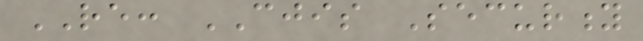RE: CJIS Security
